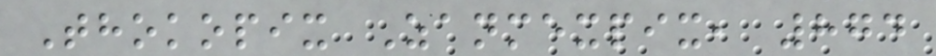Thokopix Zanmexpix, 874
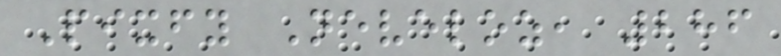Pixfy Neveloz, 286
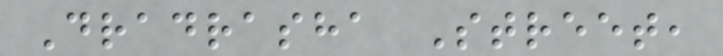Dradrasha Street,
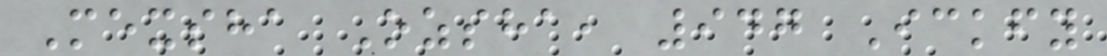Mexsha Ozsha, 947 Ickfy
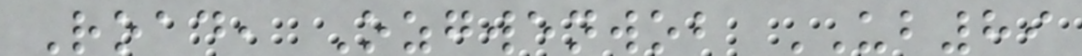Road, Ozgwenwob UB89
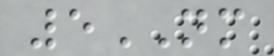5NM
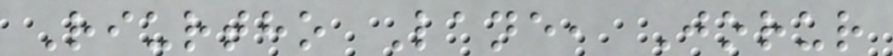Riurtho Lane, Jorur
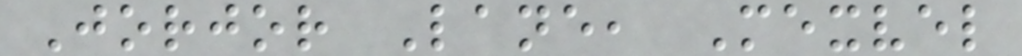Jorjor Lane, Mexvel
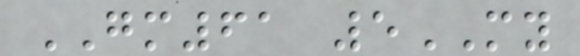GM61 5MY
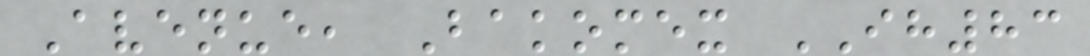Avenue, Bakomex IH83
